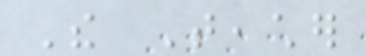The Teacher
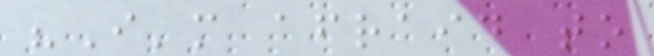"I'm afraid to
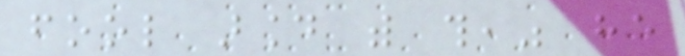fool around with this," he
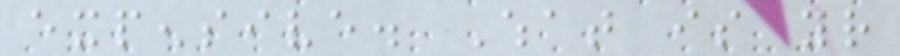expensive. What is your
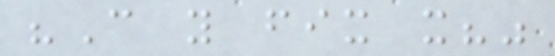"Can you fix it?"
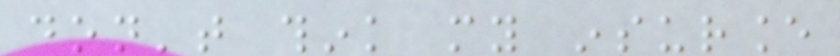don't think my insurance
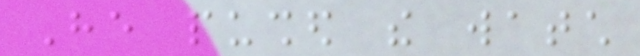He pushed the watch
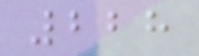228
